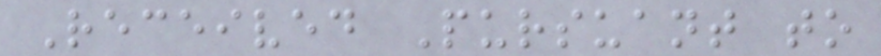Received Pursuant to
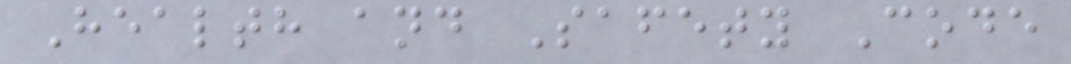Health and Safety Code
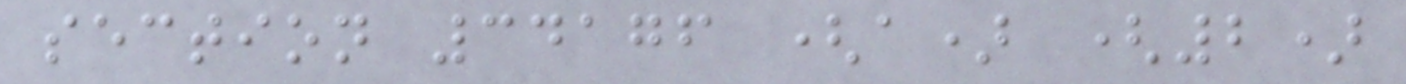section 34176 (a) (2)
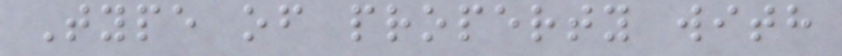Type of property with
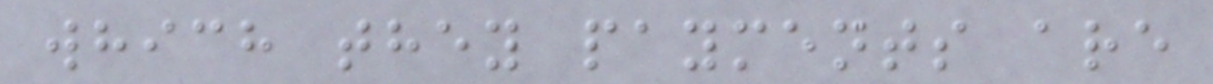which they payments are
